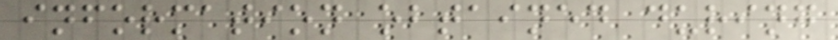information obtained during
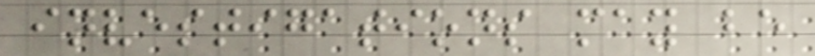investigations may be
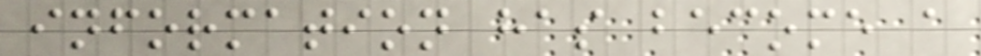information has become a
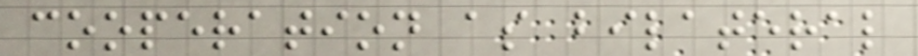cooperation as bilateral
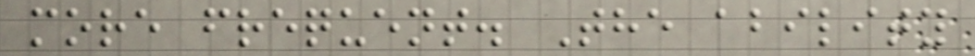more frequent. The ability
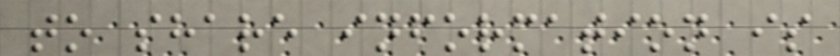to share information is
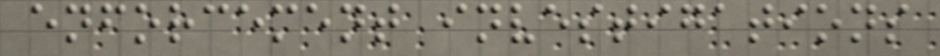enforcement investigations
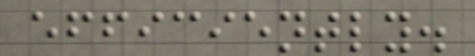efficiently.
